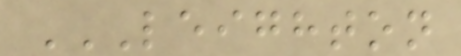LEIGHTON
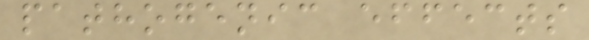pathogenic effects
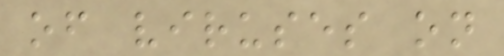of viruses on
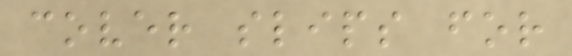cover slips for
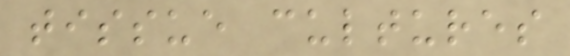tissue cultures
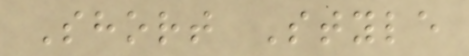Short Style
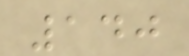140
